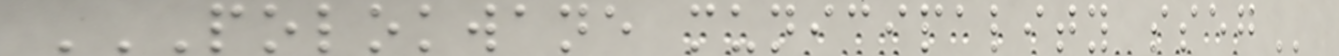POLOKWANE MUNICIPALITY SSEG
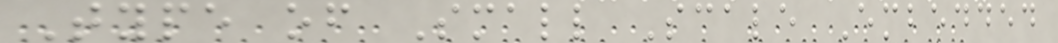Type of Small Scale Embedded
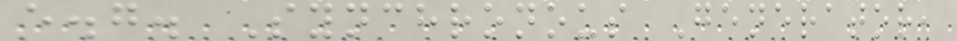e.g. Synchronous Generator,
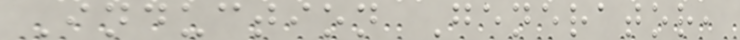Induction Generator,
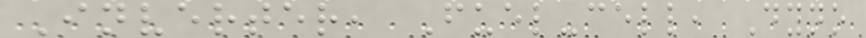Inverter, Fuel-cell, Dyno
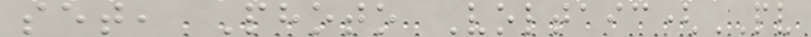set, Photo Voltaic(PV
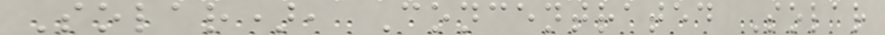Solar), Concentrated Solar
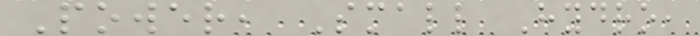Power, Small Hydro,
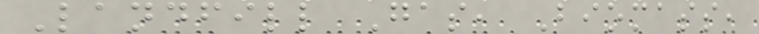Landfill Gas, Biomass,
